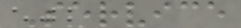Service
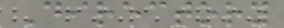Directory
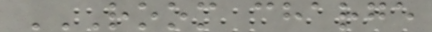ROOM CHARGE
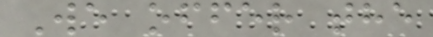We offer the
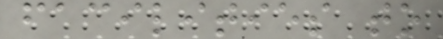facilities to
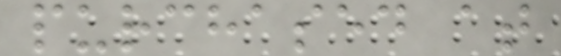purchased at
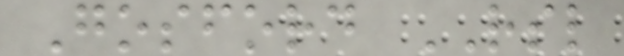Gosford RSL
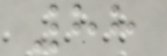88
